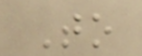To
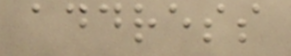address
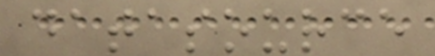datasource
